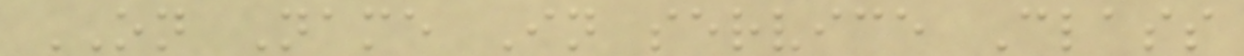ON Name In service Class
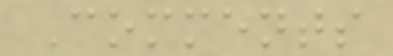Comments
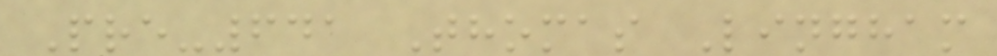Pre-641 Thomas Lingham
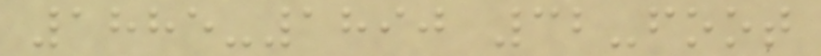1885-1890 32-foot
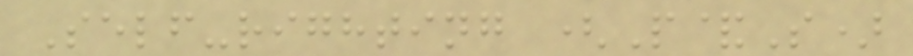Self-righting (P&S)
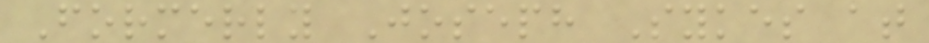Formerly Joseph Sykes at
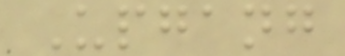Upgang
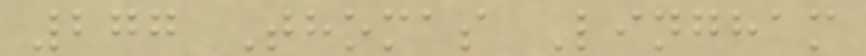277 Thomas Lingham
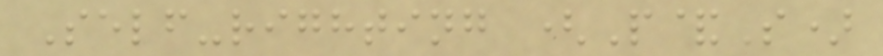Self-righting (P&S)
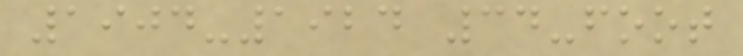1904-1924 34-foot
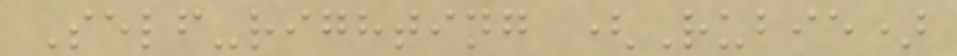Self-righting (Rubie)
